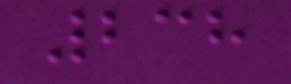238
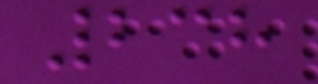238
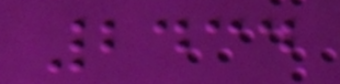2434
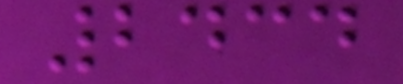2434
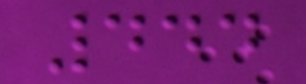444
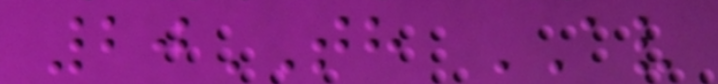20TH AV
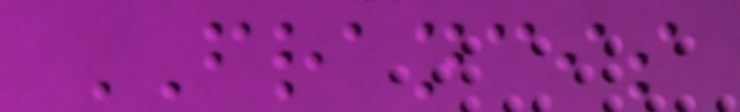FRANCIS
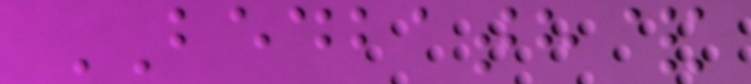BEDBATH&
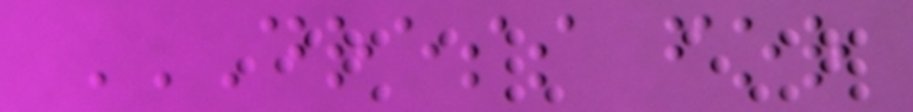DRESS FOR
